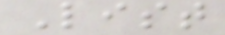List
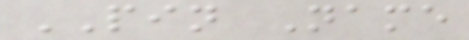PIN Name
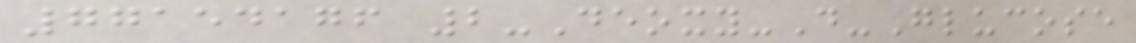77154176 2-Deoxy-D-Glucose
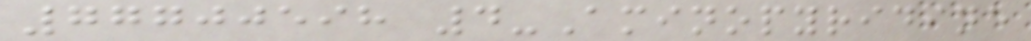77700598 4-Aminopyridine
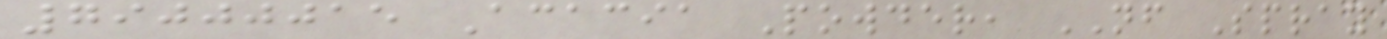79000015 Acacia Powder, NF Spray
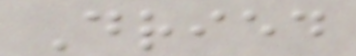Dried
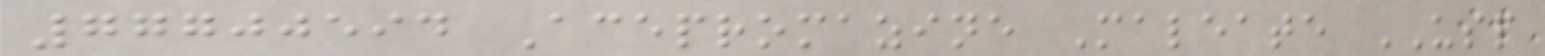77700594 Acepromazine Maleate USP
